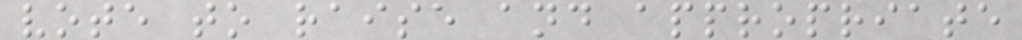vote to raise and appropriate
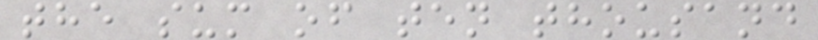the sum of ten thousand
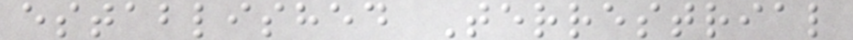established Terrestrial
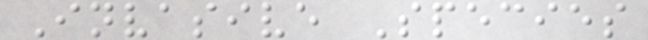Invasive Species
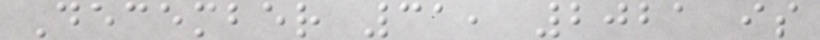December 31, 2021 is
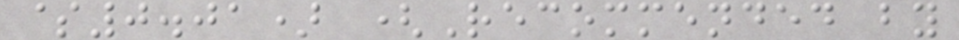$0.01) (Recommended by
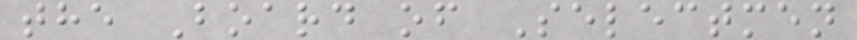the Board of Selectmen
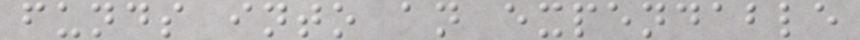funds into an expendable
